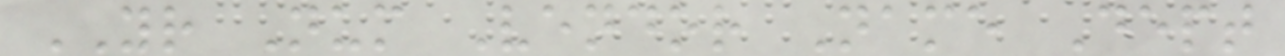YR Num Vendor Name Dept
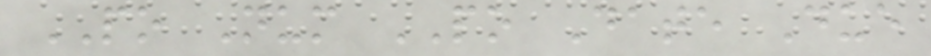PO Num PO Date Due
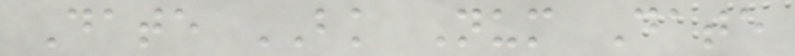Date BK Num Date
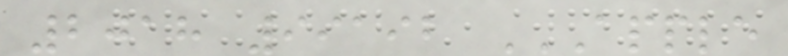2018 99192 APPLE
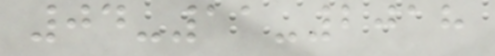04-11-2018
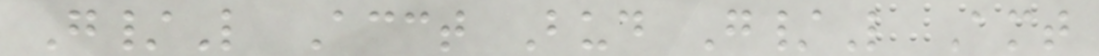G/L Acct Bud G/L Amt
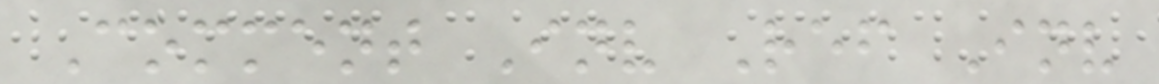Comment Inv Ref Inv
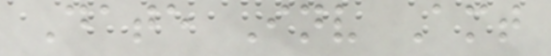Date Inv Amt
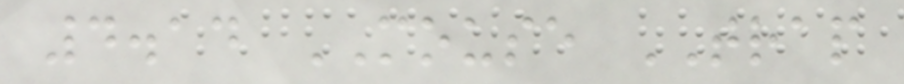4.14 MOUSE TRAP
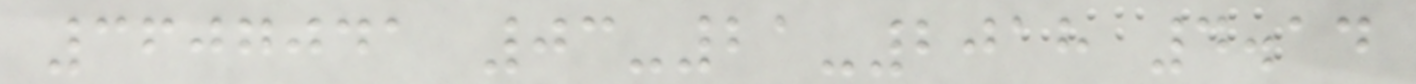3607041 03-21-2018 4.14
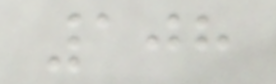108
